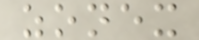zonex
